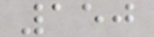150
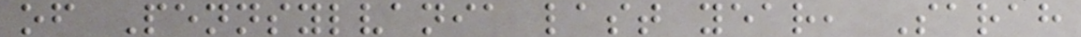of Pennsylvania last year, Sarah
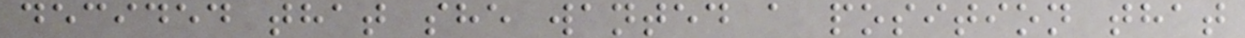decided that she wanted a position that
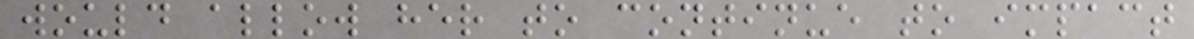would allow her to continue to impact
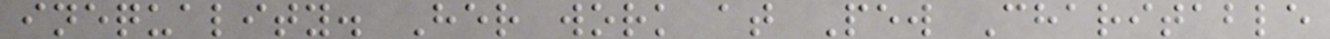inequality. Her work at Pew Charitable
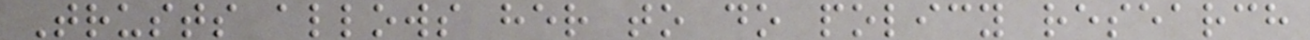Trusts allows her to do policy research
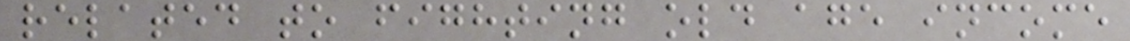related to fighting old age income
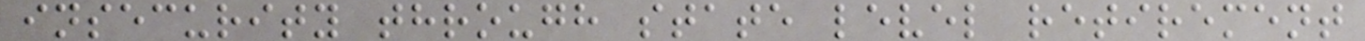insecurity through state level retirement
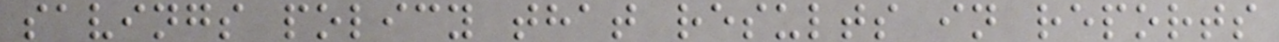savings policy that results in reports
